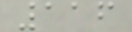116
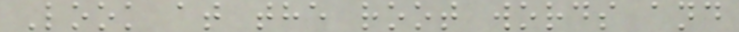Look at the root words and
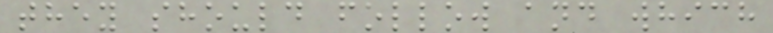they should follow and which
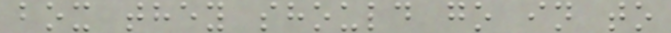box they should go in to
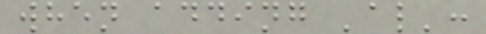when adding 'al':
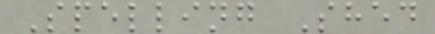Spelling Shed
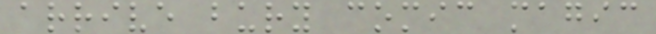arrive bury comic magic
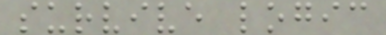survive logic
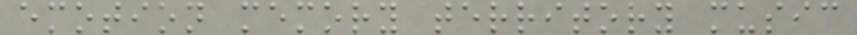emotion memory territory music
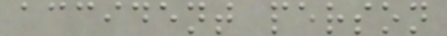accident person
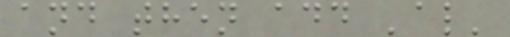and then add 'al'
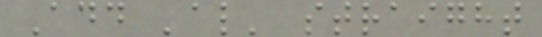Add 'al' straight
